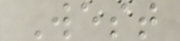West
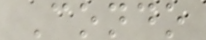Condo
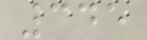345
